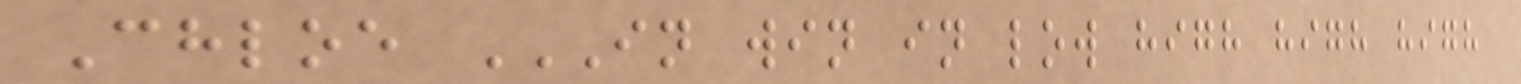Chloe IN WIN IN LOW HIGH HIGH HIGH
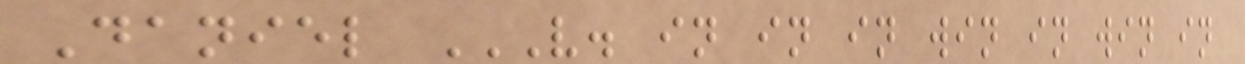Daniel V. IN IN IN WIN IN WIN IN
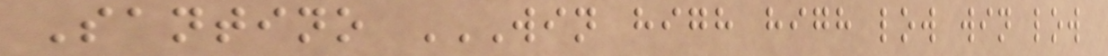Santino WIN HIGH HIGH LOW WIN LOW
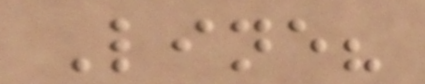Line?
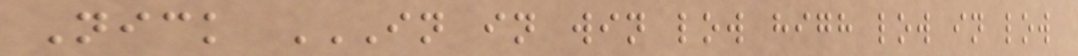Nick IN IN WIN LOW HIGH LOW IN LOW
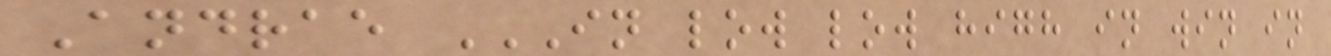Andrae IN LOW LOW HIGH IN WIN IN
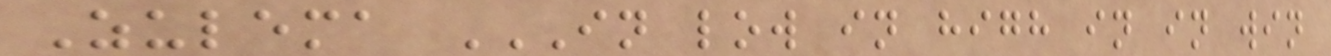Zulema IN LOW IN HIGH IN IN WIN
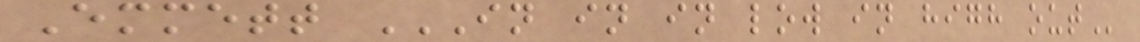Emmett IN IN IN LOW IN HIGH OUT
